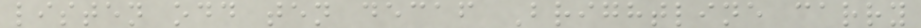listen odd ten decaf Brightline carry
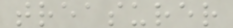treasurer
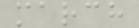march
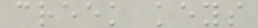creek keys
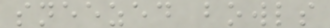sneezed bowls
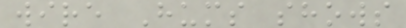wire Hums shows
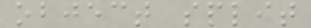object split
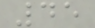45
